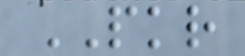PKR
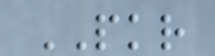PKR
